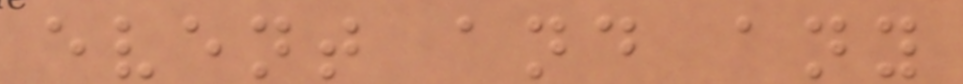event and any
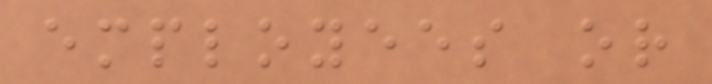employees or
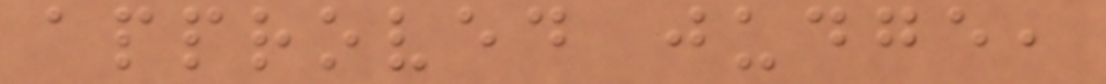approved judge,
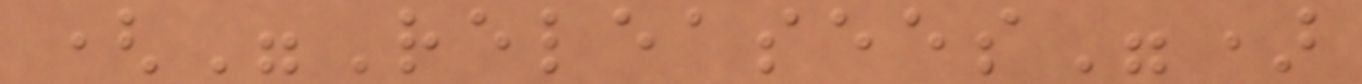("Releasees")
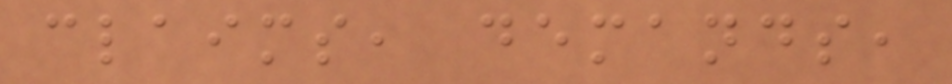claims, demands,
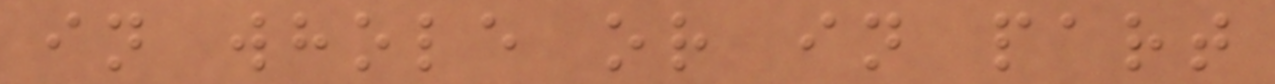in whole or in part
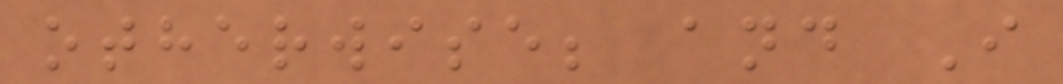otherwise; and I
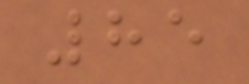85
